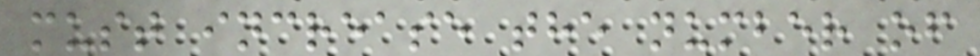must increase the number of
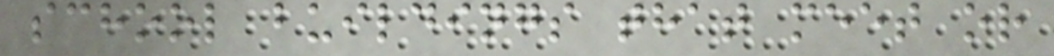school buildings that meet or
